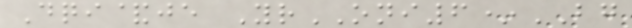Dqi&je YrONI6*BG
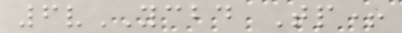6vYCBD Tp+
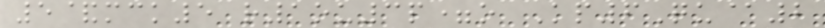5&mck5 r1ou3p=o Kp6Qu@2
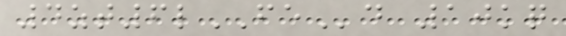4zt6lFEd 10kq
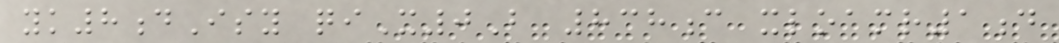yk8dIsy qiX0B 838c xloamr1d
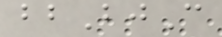bbBjC
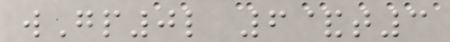wGp0l 6&t3
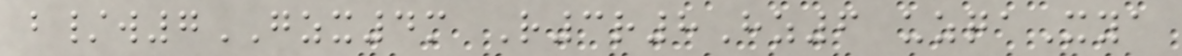b/w7GZX4m R3r8Hz6 uzqaXya
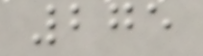275
